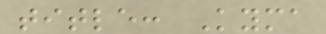title: Kyma
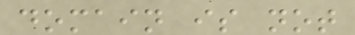domain is not
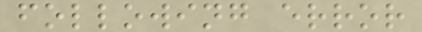following error
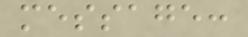message:
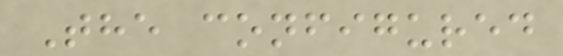The configured
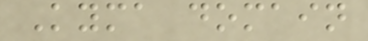Kyma domain
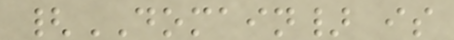{DOMAIN} is
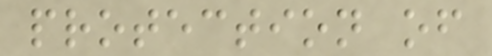protection of
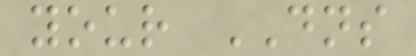your DNS
